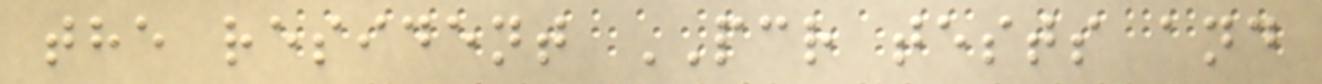the resident PCR tests and
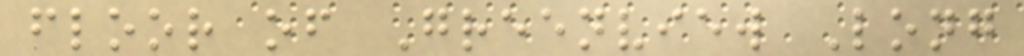floor of Greenview Long
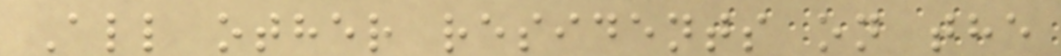All other residents on the
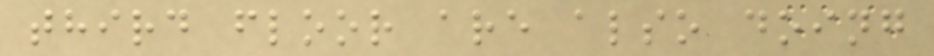third floor are also doing
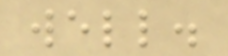well.
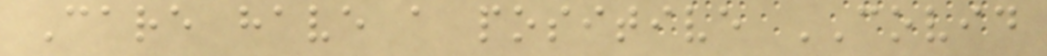Care have a positive COVID
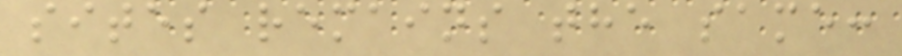sites remains the same:
